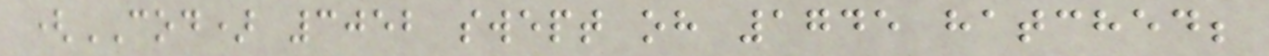(COD) 3052 swept oh 1745 hatched;
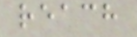reach
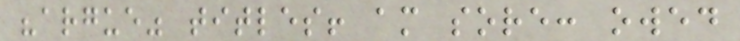"argue" titles! am sore: owed
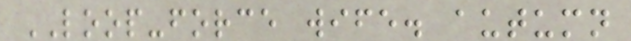LOOP-force wife. autumn
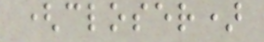(closer)
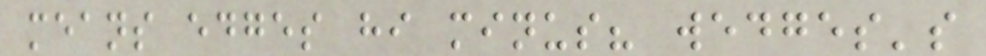means edges hi minus? wedges's
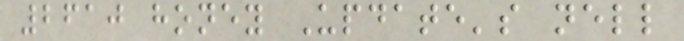2610 honey Update's nell
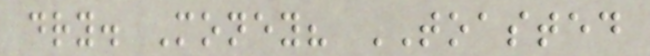dry. Money? TOASTED
